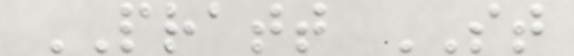PRATT ST
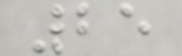25
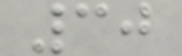30
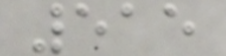515
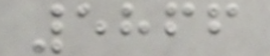5866
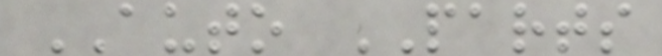AUTO PARTS
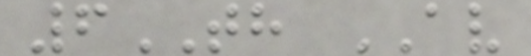6TH AV
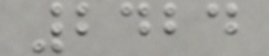2424
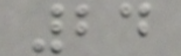24
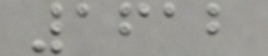1612
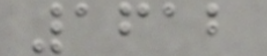1612
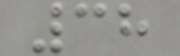38
